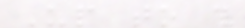Up to this
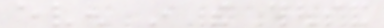even in the thousand
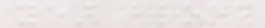year blood
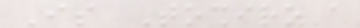Is Toshiro a
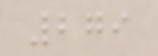279
